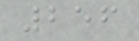256
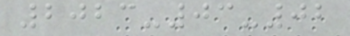2023-03-02
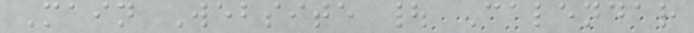Main Website | Calendar
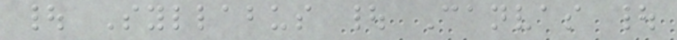| Syllabus | Canvas |
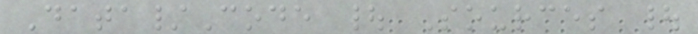Data/Code | Sources |
